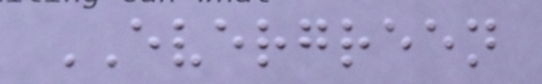EVERGREEN
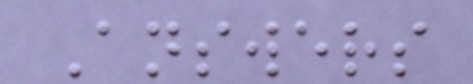Answers
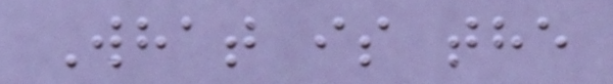What is the
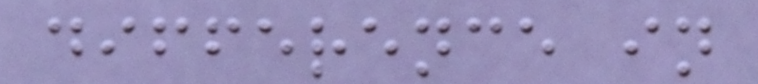difference in
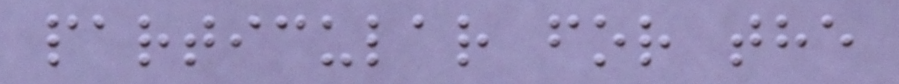particular for the
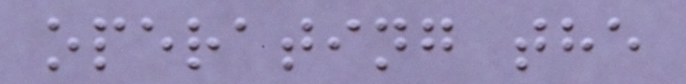operating the
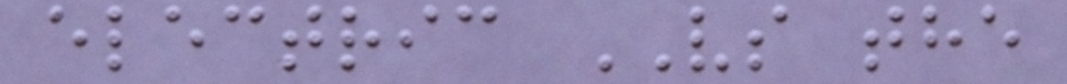electric VS the
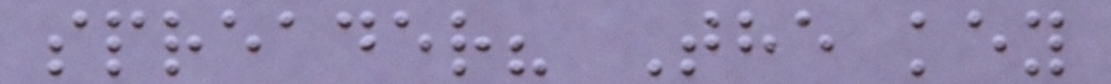spreader? The key
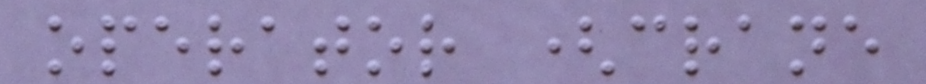operator (crane
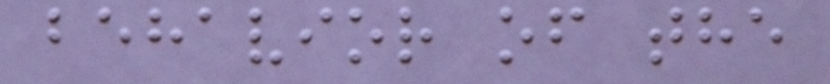behavior of the
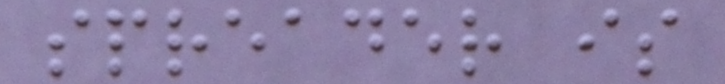spreader is
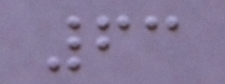63
